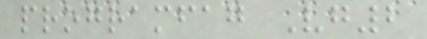programfag Vg2
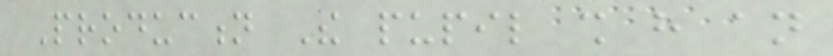Production The pupil shall have an
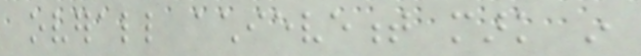overall achievement mark in
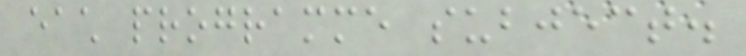each programme subject.
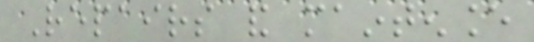Repairs and maintenance
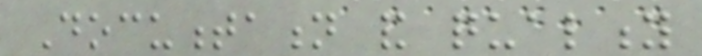Documentation and quality
